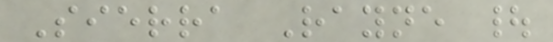Sierra Rayne |
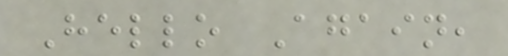Hello Again,
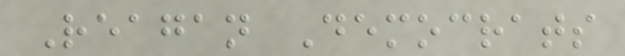Reagan Democrats
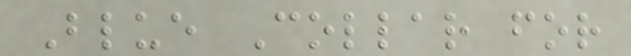Blue Collar for
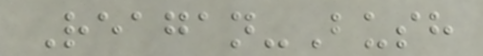Reagan-Bush
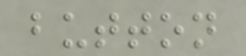button
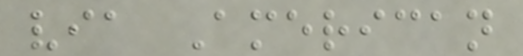via American
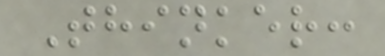Thinker:
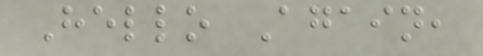Hello Again,
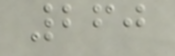260
